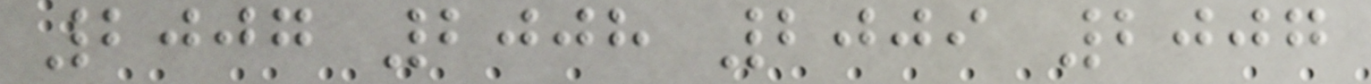2007 2008 2009 2007
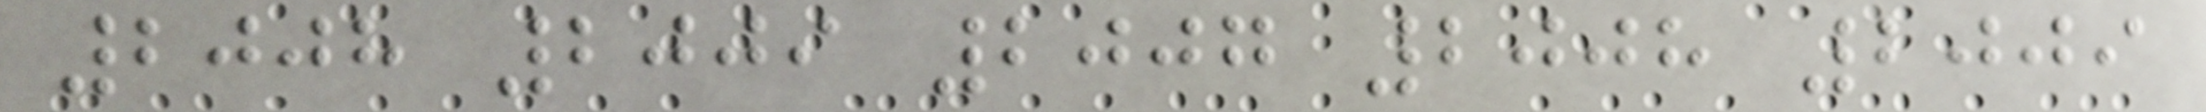2008 2009 2007 2008 2009
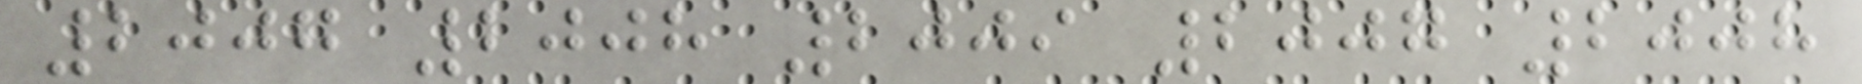2007 2008 2009 2007 2008
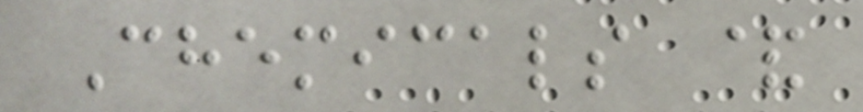Chemicals &
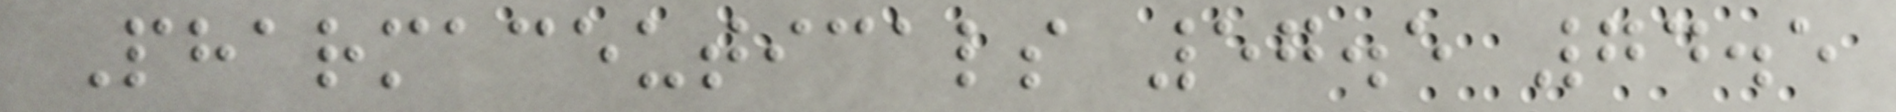Pharmaceuticals 57.5 74.5
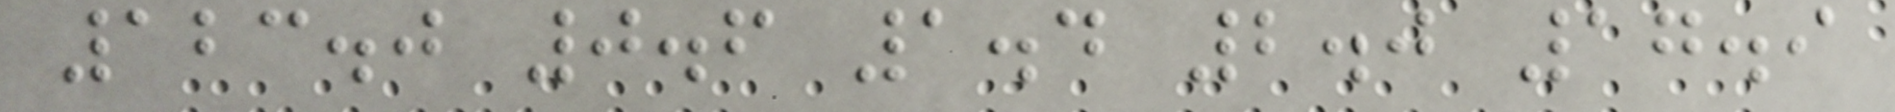123.0 0.6 1.4 2.0 17.9
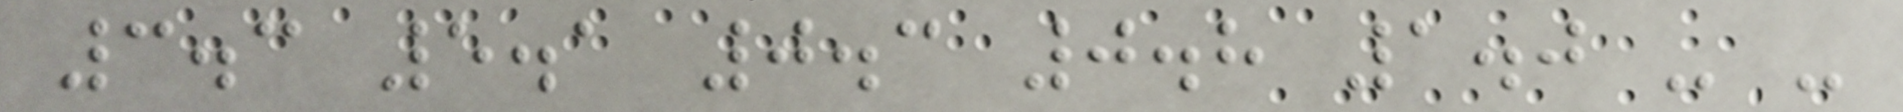3.3 5.1 0.3 0.8 1.0 - -
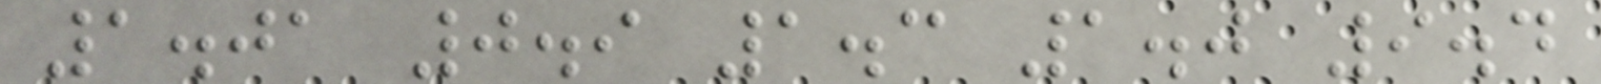1.01 0.9 1.3 1.0 9.4
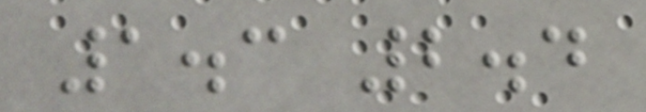1.3 2.4
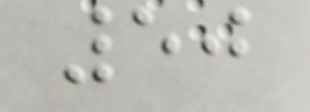50
